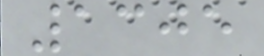1305
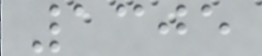1305
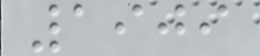1909
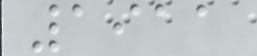1911
